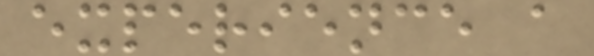experience a
